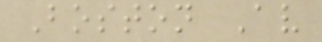Boston Av
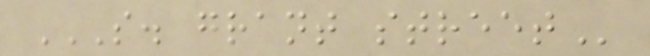S. GRANT STREET
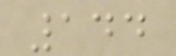144
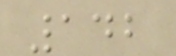142
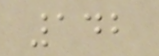142
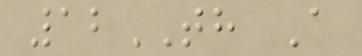12TH A
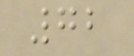72
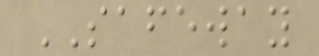SAFEWAY
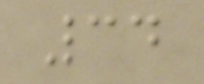34
